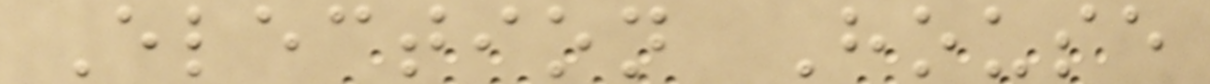Election House
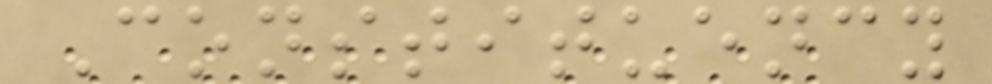Constituency
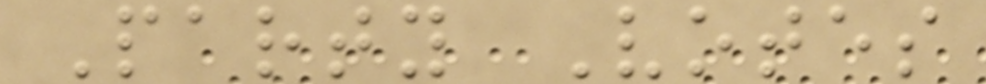Party Votes
